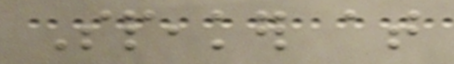Speaker at
